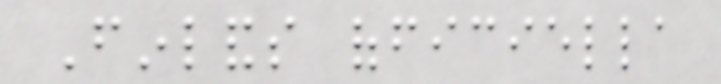Finlands officiella
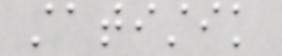statistik
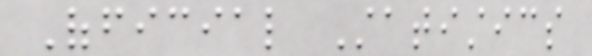Official Statistics
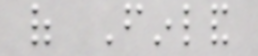of Finland
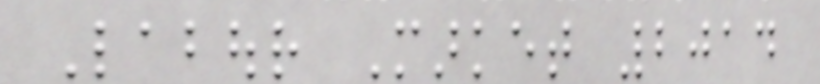Labour Market 2014
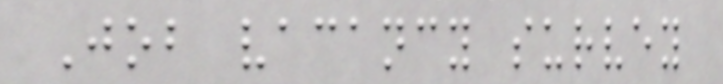Job vacancy survey
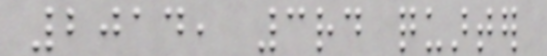2014, 3rd quarter
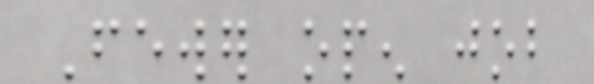Fewer open job
